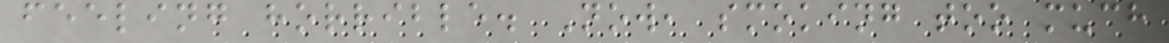feeling horrible. Now, smoking too much
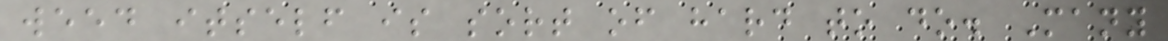weed itself is sort of hard to do. Many
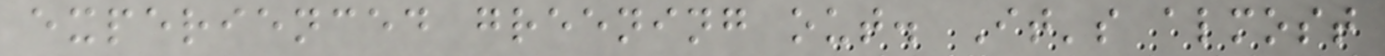experienced greening out. It's almost
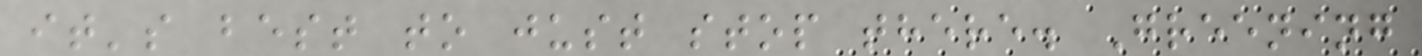it's best to just stop there. Greening
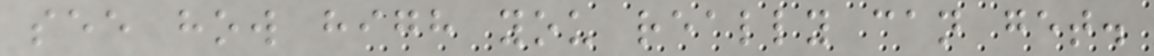see how high you really can get.
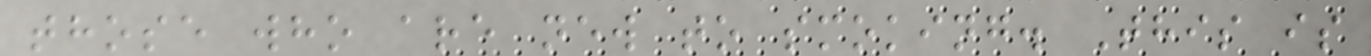those who are new to smoking. This is
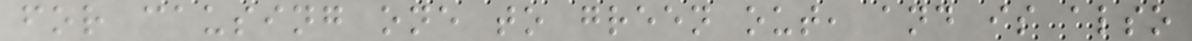for causing one to green out, and is also
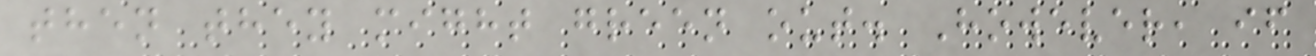then they might green out. However, if
